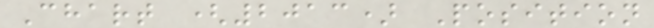Chart (2013) Position
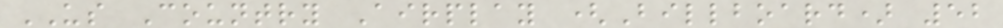US Country Airplay (Billboard) 52
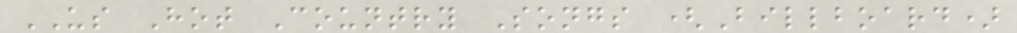US Hot Country Songs (Billboard)
